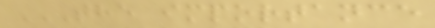THE IMPORTANCE
